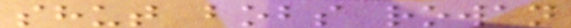shut bobs rowan
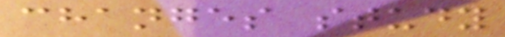changes study
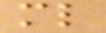ml
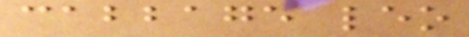cabbage leo
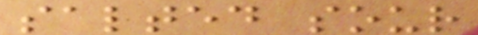salted sour
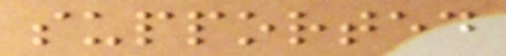supported
